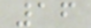16
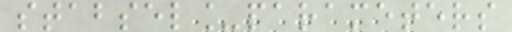stabsel_parameters
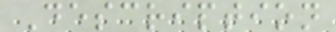Description
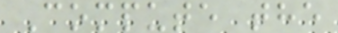Compute the
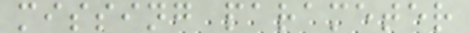missing parameter
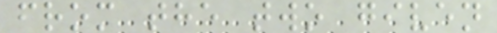from the two given
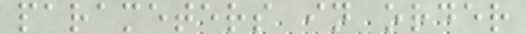parameters in order
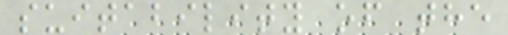suitability of the
